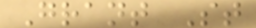Grant St
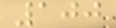100
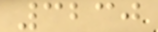3230
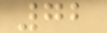72
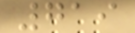719
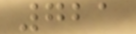721
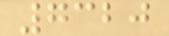7320
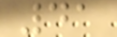41
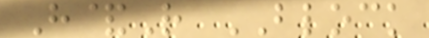H&R BLOCK
